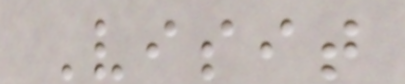Visit
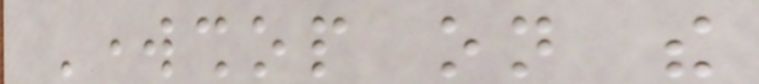Workshop on the
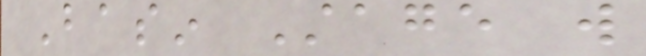Basin Stage will
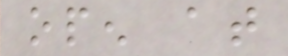open at
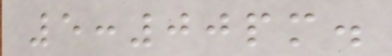5:00pm.
